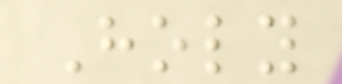Holy
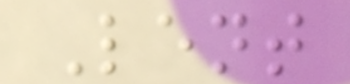Lent
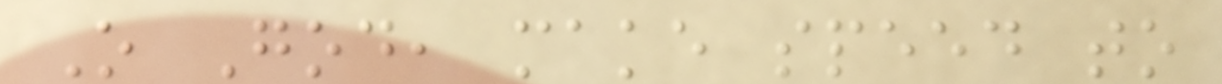O God, make speed to
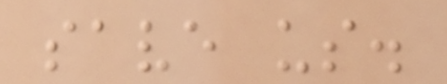save us.
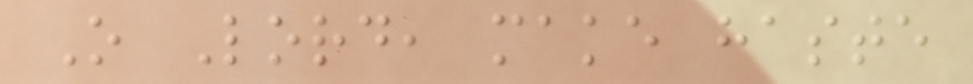O Lord, make haste
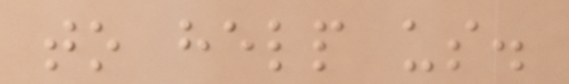to help us.
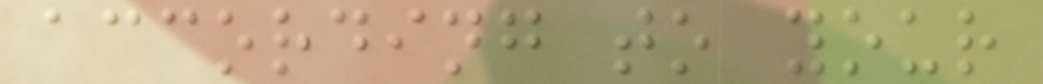according to your
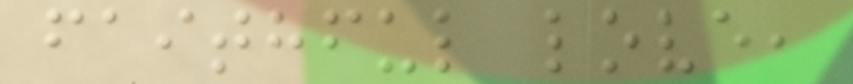faithful love,
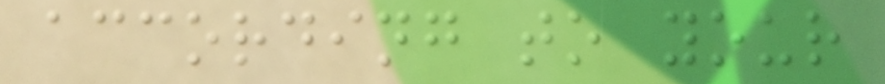according to your
